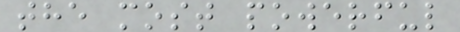the most powerful
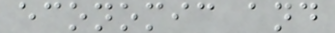economic and
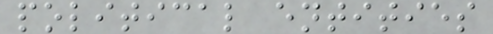political entities
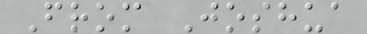From Joshua
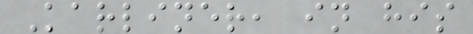Karliner, in his
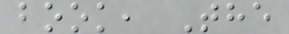book, The
